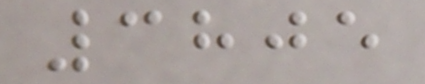3805
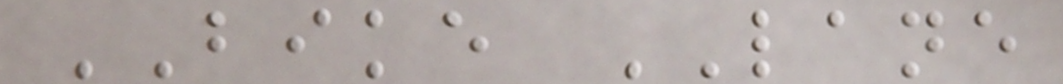BIKE LANE
